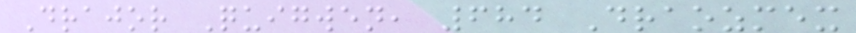Drajor Quigwen, 684 Draozmex
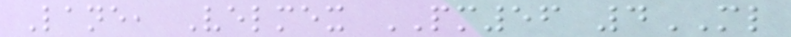Lane, Velmex PM56 4ML
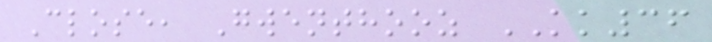Close, Gwenthooz KK36
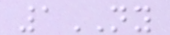1NY
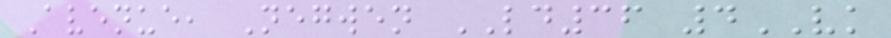Avenue, Negwen LD36 4VK
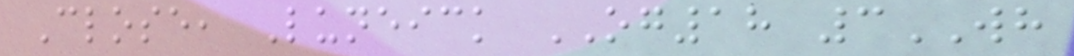Close, Luneick OG18 3WH
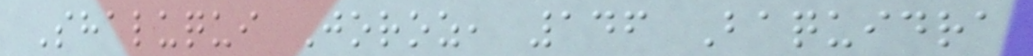Shaluqui Joroz, 146 Baquidra
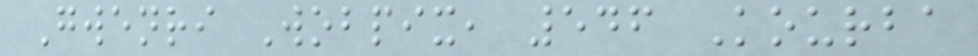Gwenri Wobpix, 546 Kourba
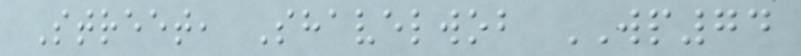Street, Shavelwob WP74
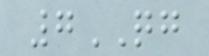7QG
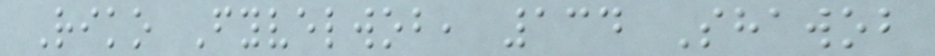Riko Fyvelwob, 134 Shawob
